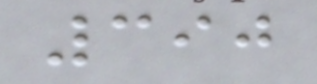390
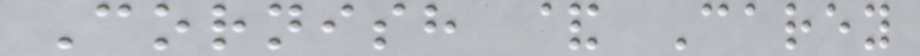Cornish & Carey
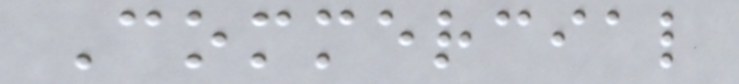Commercial
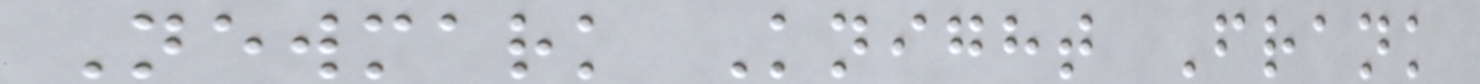Newmark Knight Frank
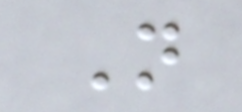N
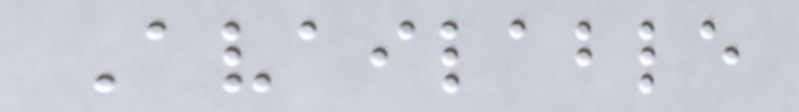Available
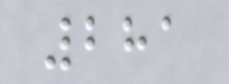281
